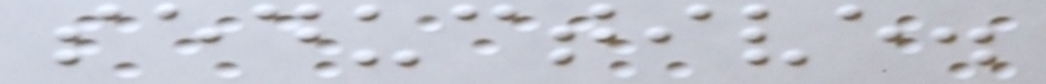seductive.
